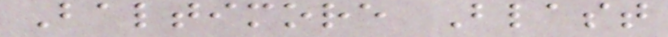Baltimore Blast
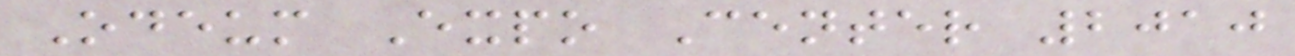Odeum Expo Center 2010
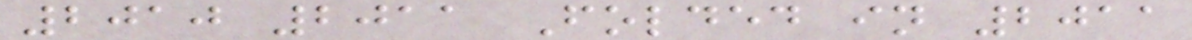2010 2011 Folded in 2011
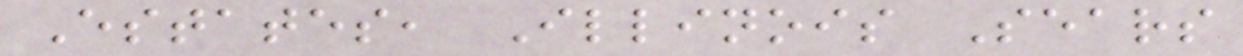Estates, Illinois Sears
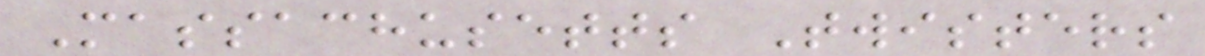Massachusetts Twisters
